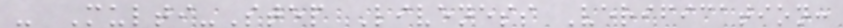- Multi-Step Liveness Verification:
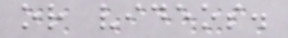or videos.
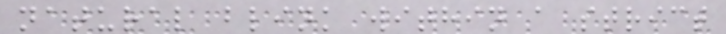natural blink within a strict
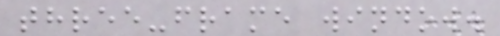three-frame window.
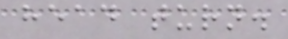head turn.
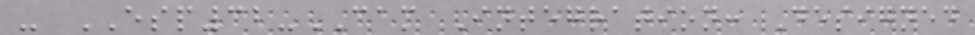- ESP32-CAM Integration: Designed
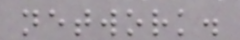network.
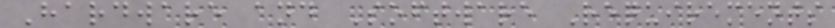Hardware and Software Requirements
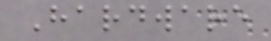Hardware
